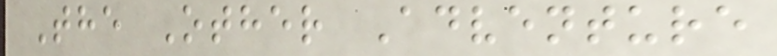The Other Adventure
